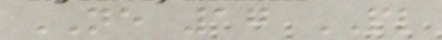NE 17 PL
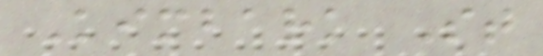Kimbark St
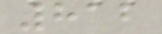812
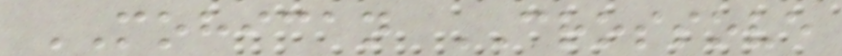MOHICAN CROSSOVE
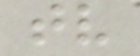tv
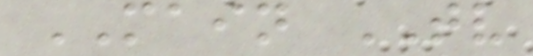MAIN TV
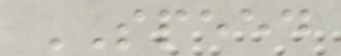SPEED
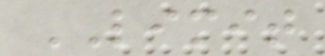LIMIT
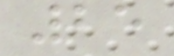25
